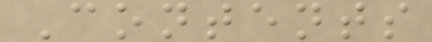Contents
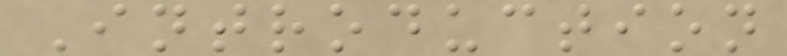Introduction
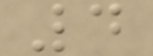4
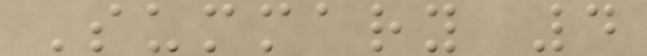Summary 4
